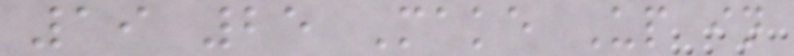19 25 Make Up in
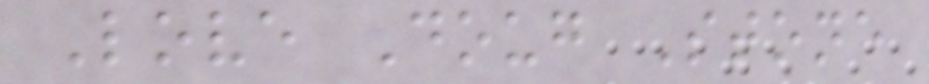Love Doug Stone
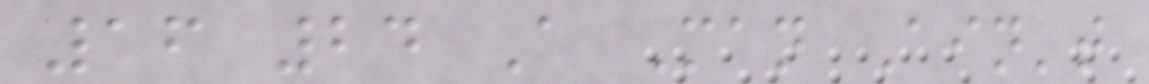16 24 A Man Ain't
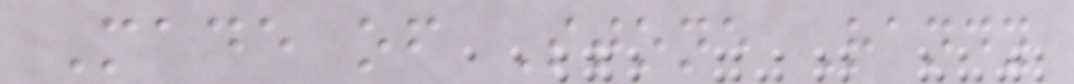Made of Stone Randy
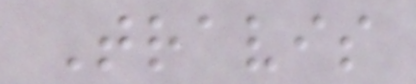Travis
